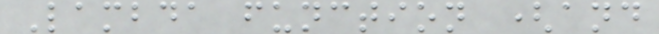Lambda function (and
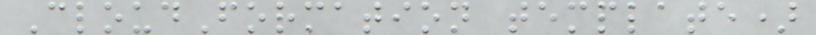CloudFormation template)
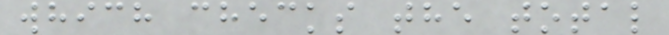which checks the total
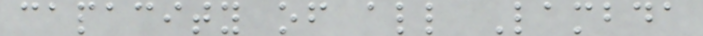capacity of all Lambda
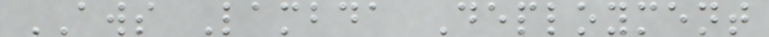AWS Lambda Deployment
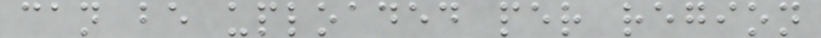can be uploaded per region
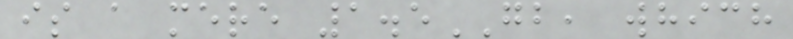is a mere 1.5GB, which
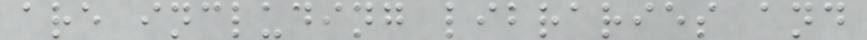are including libraries and
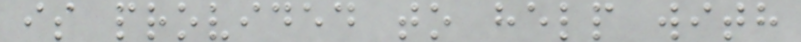is provided to help with
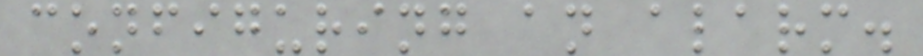configuring an alarm.
